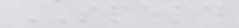SPELD
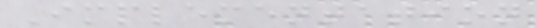Implementation
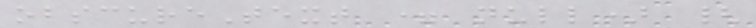obscureText = null) {
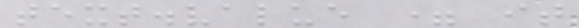text.value = it
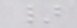}
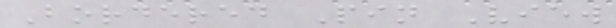Bordered Pin View
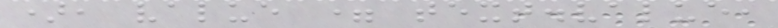), value = text.value,
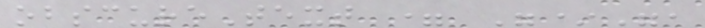obscureText = "*",
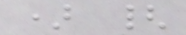) {
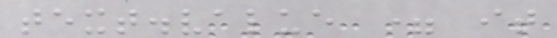text.value = it
